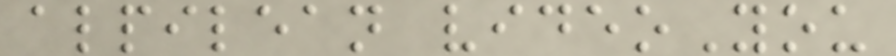alpilean videoYou
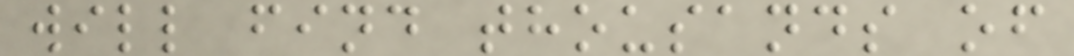will find thousands of
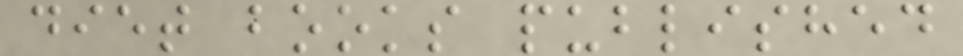diet books published
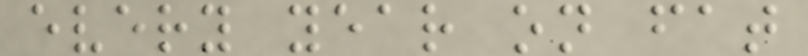every year on fat
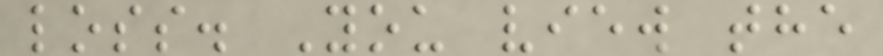loss. You view the
